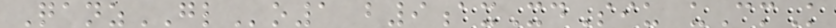QanzGLo1 b9axXdSiu uCmK
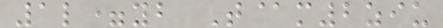1l=yb T@m2ziu
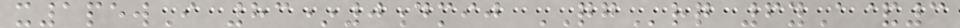x1pewI 83*0dmij QGrq 6yA&3
